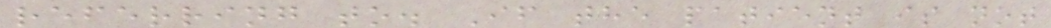referring to. If the patient is not
